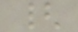{
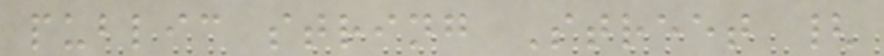public string Street {
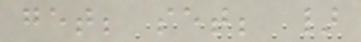get; set; }
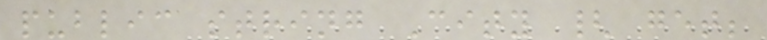public string City { get;
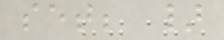set; }
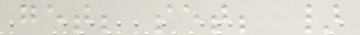get; set; }
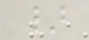}
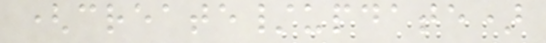(create/update)
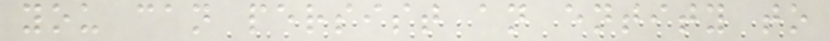you can persist an entity to
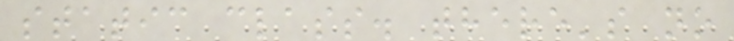static class. there's no
